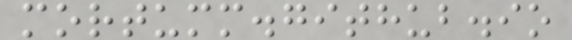mortumm.github.io
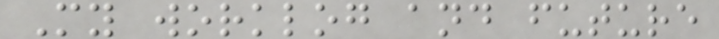My worklog and future
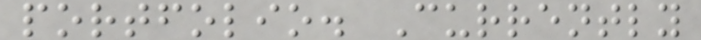portfolio. Currently
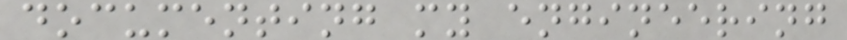documenting my engineering
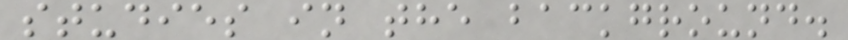studies in the background.
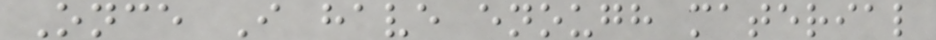Once I have enough material
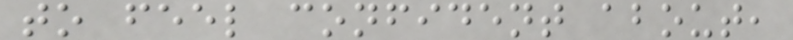to feel confident about,
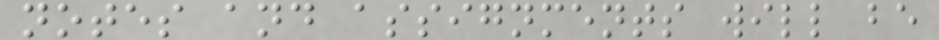notes and assignments will be
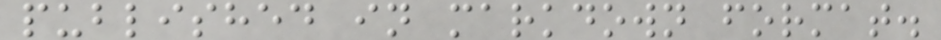published in markdown format.
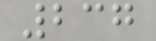237
